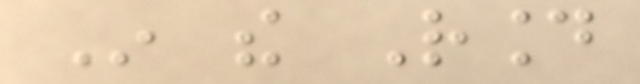In the Round
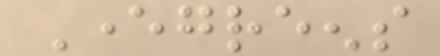Evergreens
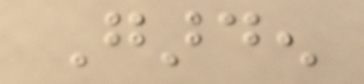Garden
